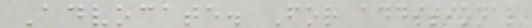Advocate. For additional
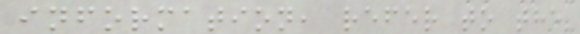information, refer to the
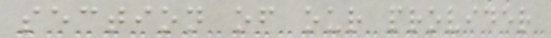section of our provider
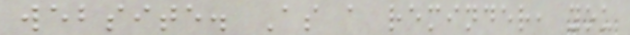website. As a reminder, you
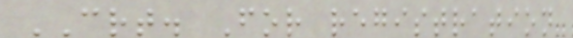CRT. For registration
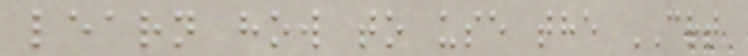learn how to use the CRT
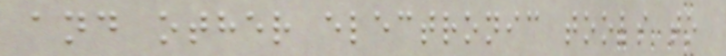and other electronic tools to
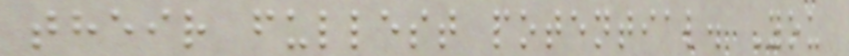their fullest potential. You
